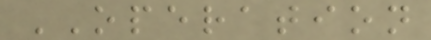OPERATION
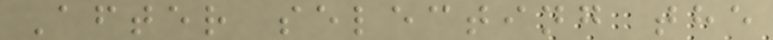After selecting the
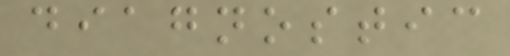diagnostic
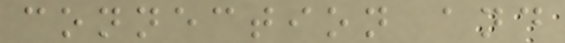connection and
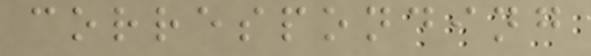corresponding
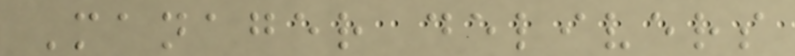Manager delivers
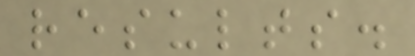results.
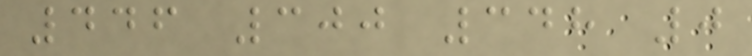446 300 348 0
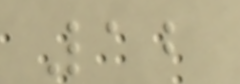12
